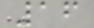16
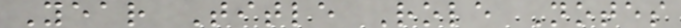Year Title Role Notes
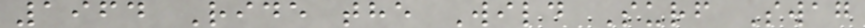1964 Ride the Wild Surf Swag
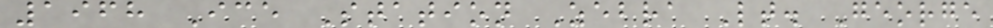1968 Ice Station Zebra Lt. George
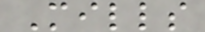Mills
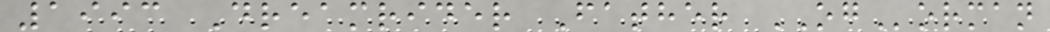1993 Dreamrider Father OGorman
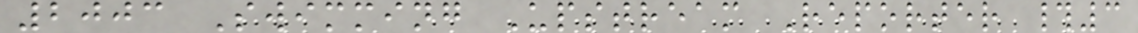2003 Swimming Upstream Reporter #3
